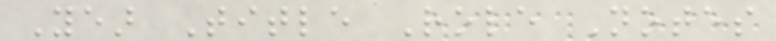Year Title Role Notes
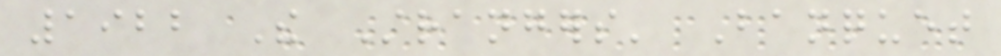1922 The Strangers' Banquet
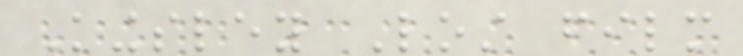Kingsley Lost film
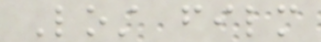Lost film
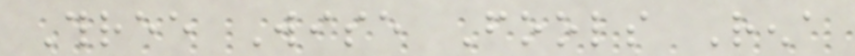Three Wise Fools Rena
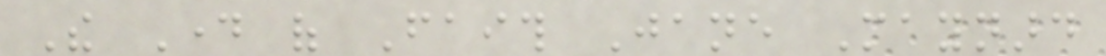The Day of Faith Jane Maynard
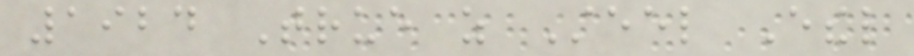1924 True as Steel Ethel
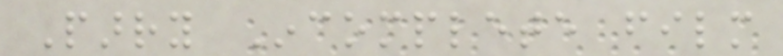Parry Incomplete film
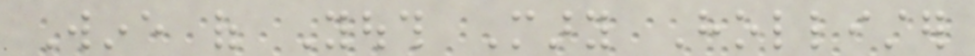Wine of Youth Mary Hollister
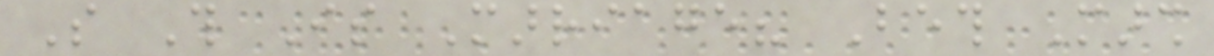So This Is Marriage? Beth Marsh
